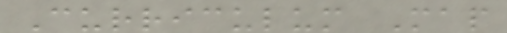Curriculum Map
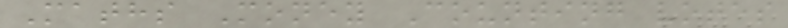Maths Money Counting votes
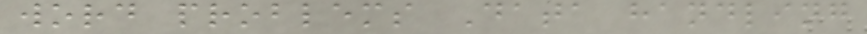word problems Data handling
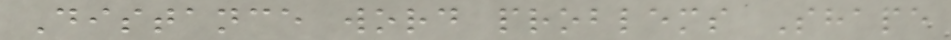Distance word problems Shape
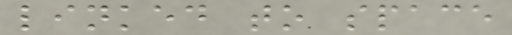linked to space
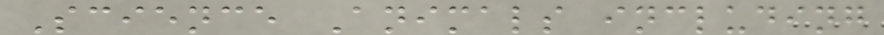Science Animals including
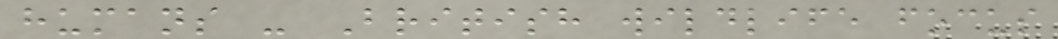humans - British wildlife focus
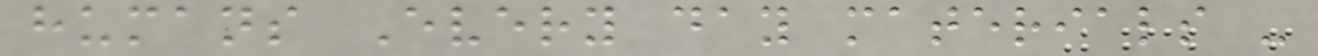humans Every day materials -
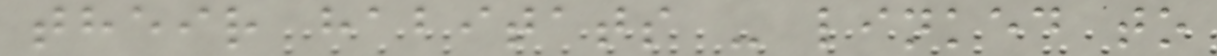their habitats - linked to
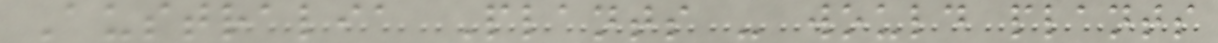Australia Plants - would plants
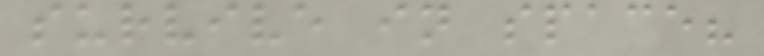survive in space?
